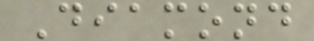Diamond
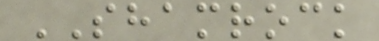SHAMROCK
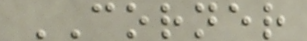CORNER
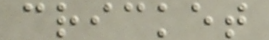cricket
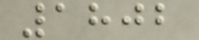1802
